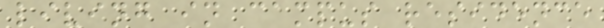living in campus residence
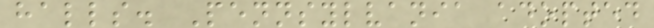halls. Pennsylvania adopted
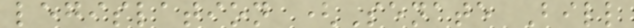legislation (Senate Bill
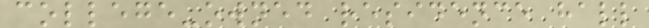college-owned residence hall
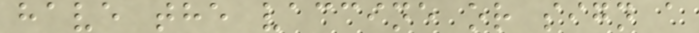have the vaccine or sign a
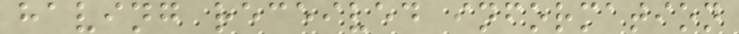having received information
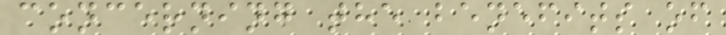concerning the benefits of
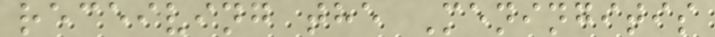receiving the Meningitis
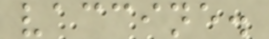vaccine.
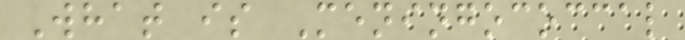What is Meningococcal
